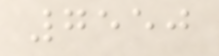7550
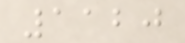1120
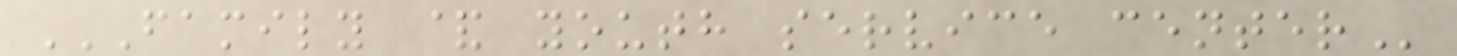FAMILY & YOUTH SERVICE CENTER
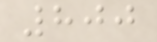800
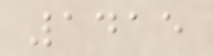1415
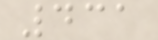431
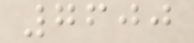7600
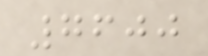7600
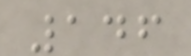146
